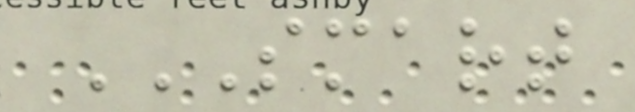SMART
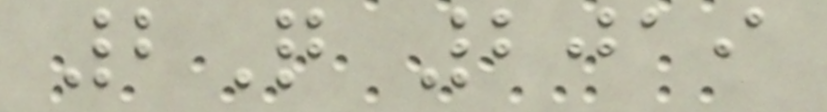2Q 2019
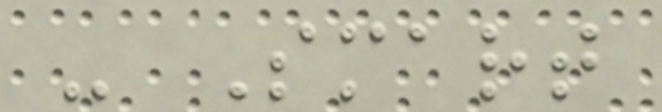- Smart
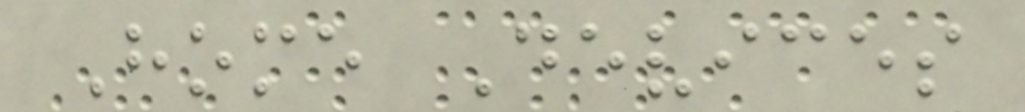Home Devices
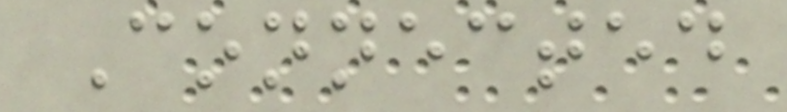Connected
